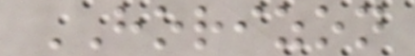HORIZON
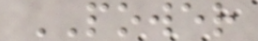POWER
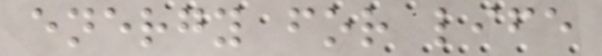energy for life
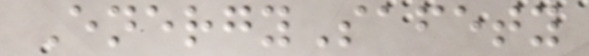EnergySafety
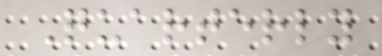Quarterly
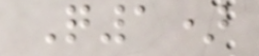Q1)
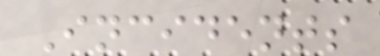Incidents
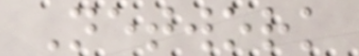Network
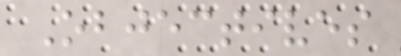Objectives
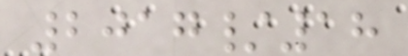2017/18
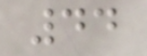44
